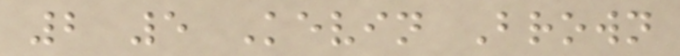2 5 Kevin Brown
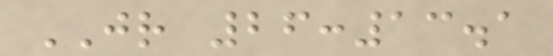JR 26:13.1
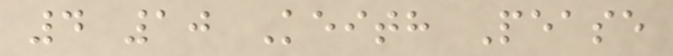4 10 Keith Pease
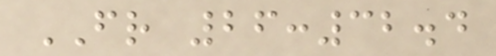FR 26:32.4
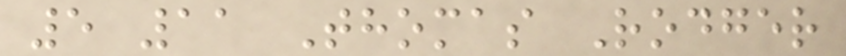5 11 Thomas Rodger
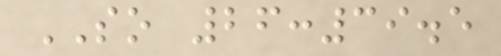SO 26:39.5
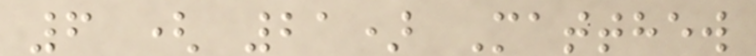6 ( 21) Matthew
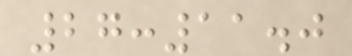27:11.0
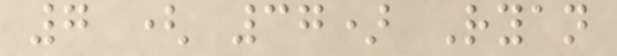7 ( 37) Ryan
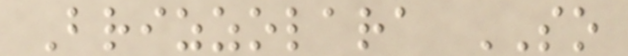Brizzolara SO
